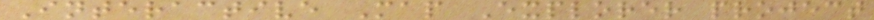Interactive Map Explorer project
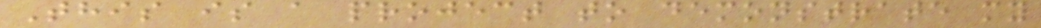This is a project to demonstrate my
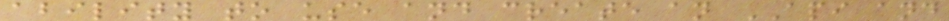ability to use and create an API and
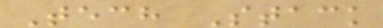Tech Stack
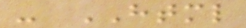- HTML
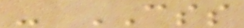- CSS
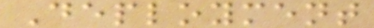Deployment
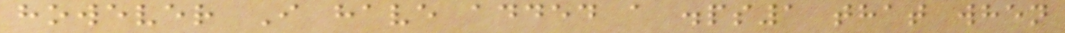however I have added a .ps1 that when
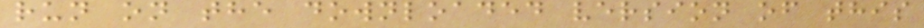run on the downloaded version of this
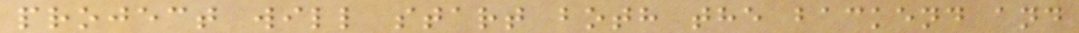project will start both the backend and
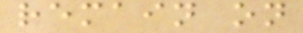remain on
